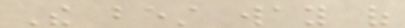The best way of
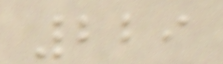229
